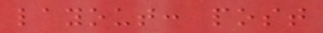layout: post
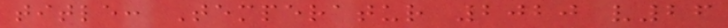title: Temperatur 2020 v26
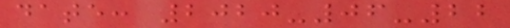date: 2020-06-22
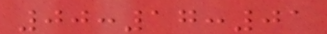00:17:01
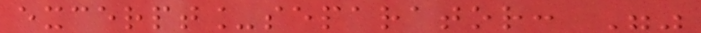excerpt_separator: ""
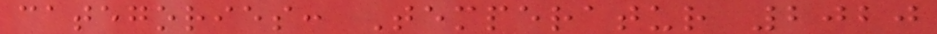categories: Temperatur 2020
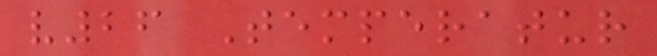v26 Temperatur
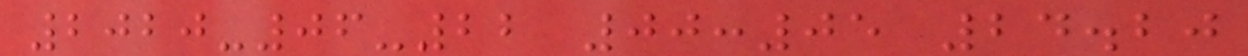2020-06-22 00:05 24.20
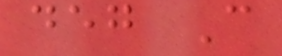deg C
